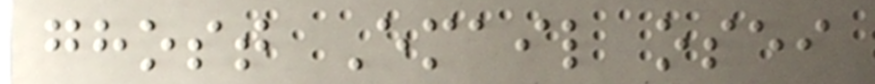ghost Email osei
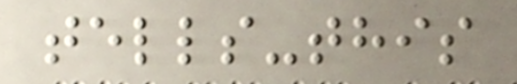tells-this
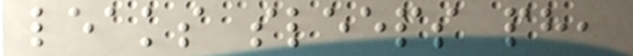leaks sleeps ph,
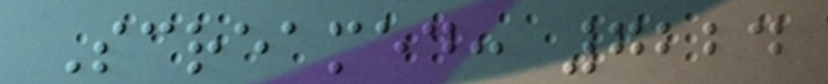Screamed: 7224
